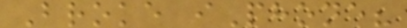Broke iPhone?
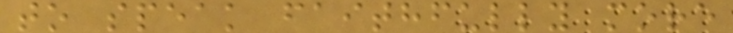to speak faithfully more
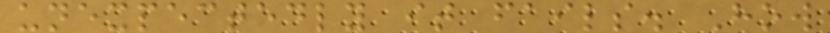unexpectedly it fails. How
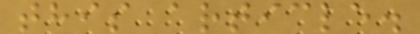this article.
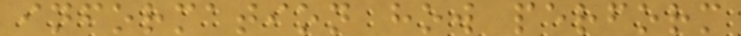information how perform
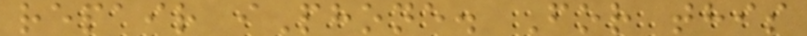repair iPhone. For this
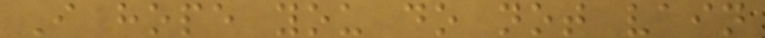I hope you do not vain
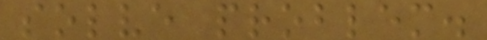solve problem.
